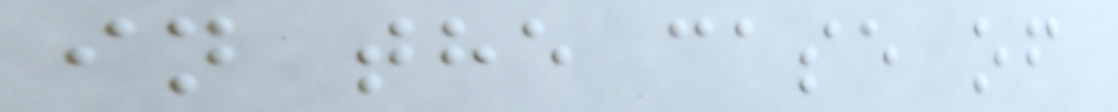in the case of
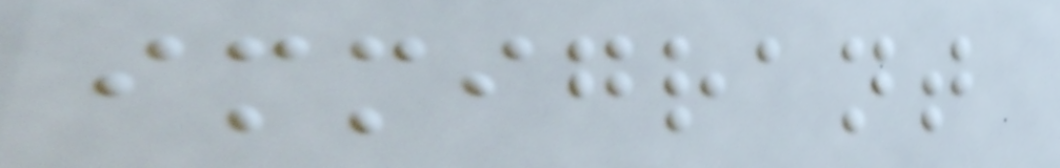immigrant
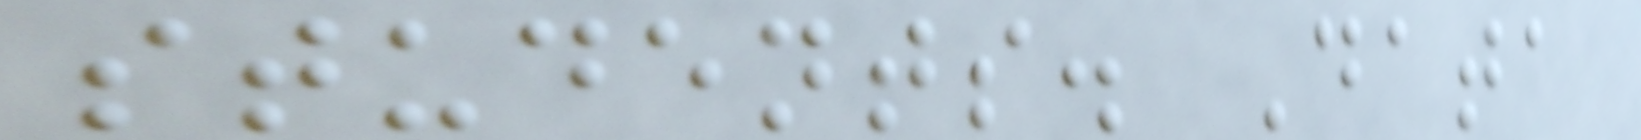students. Data
